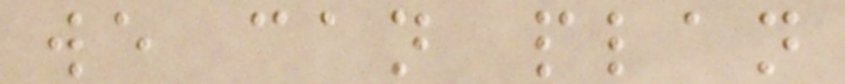we can plan
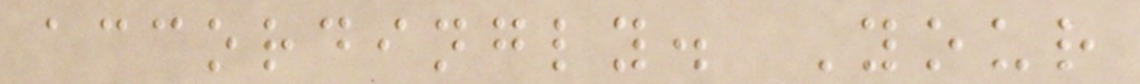accordingly. Your
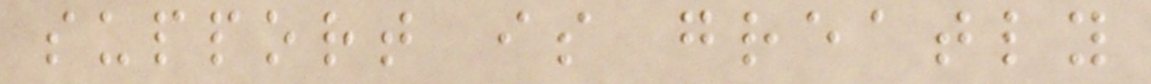support is greatly
